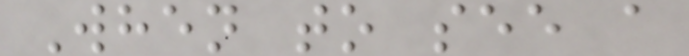When to see a
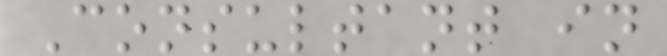Consultant in
